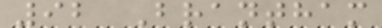92 Brantham
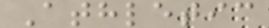Athletic
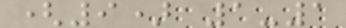(9) 1-1
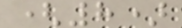(8)
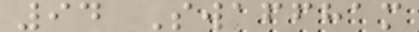94 Swaffham
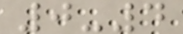0-4
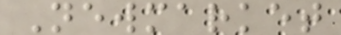Newmarket
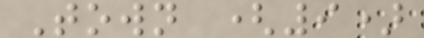Town (9)
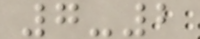7-2
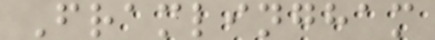Framlingham
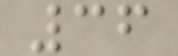36
